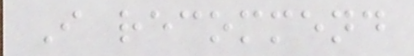I recommend
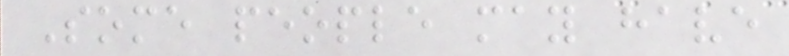Some people may have
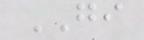GI
